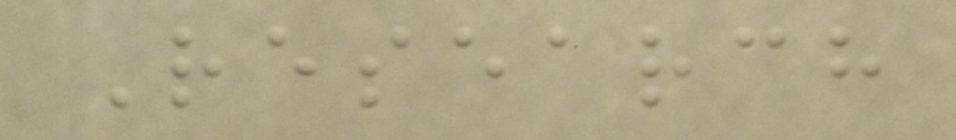Research
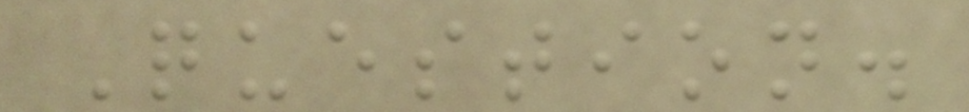Question.
